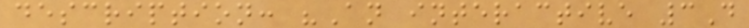description: "An interactive 3D
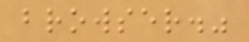browser."
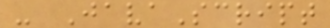- JavaScript
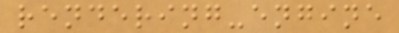rendering-engine
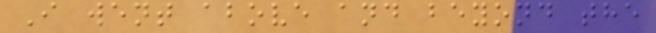I went above and beyond the
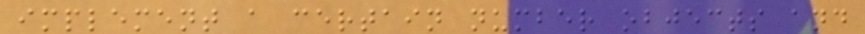implement a certain number objects and
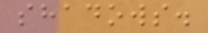shadows.
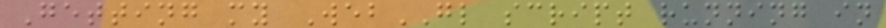Getting my WebGL script running in
